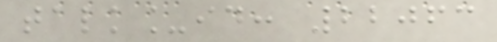talk_id: 22063
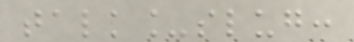talk_slug:
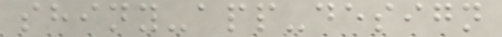shiny-app-design
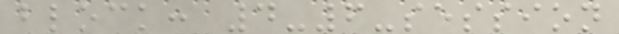block: 4-6-session
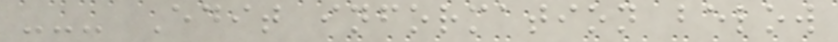--- Edit information below
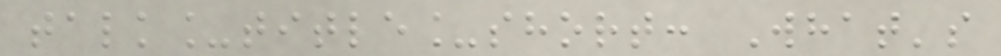talk_title_short: What's
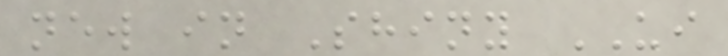new in Shiny UI
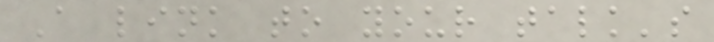A link to your talk's
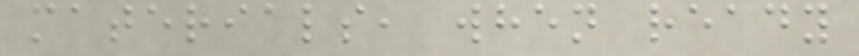materials, when ready
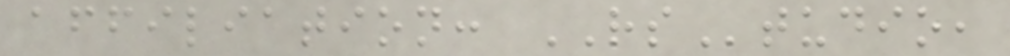affiliation: RStudio,
